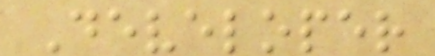Developer
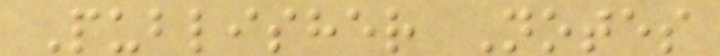Publisher Notes
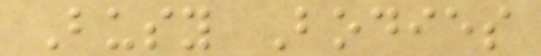Busy Bodies
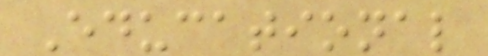Educational
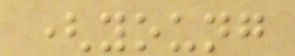(young
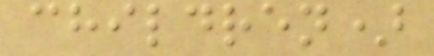children)
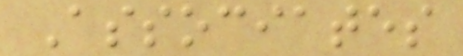Associates
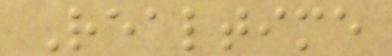Realtime
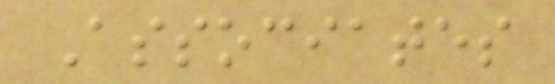Associates
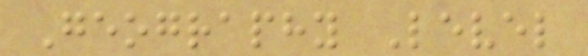Geography Level
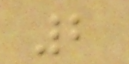2
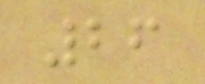26
